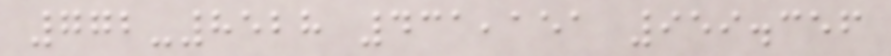772-8528 431,151 959.356
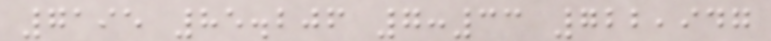7195 85.206 7:33 722,947
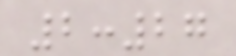2:27
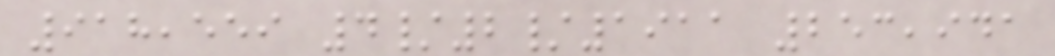918,559 4/2/1911 253,941
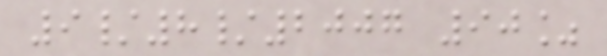9/8/2007 90%
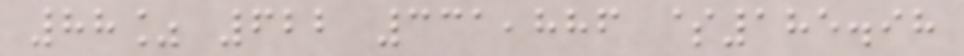88% 622 331,886 $185.98
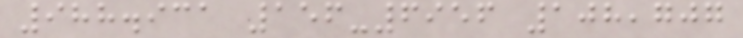988.931 156-6956 108,707
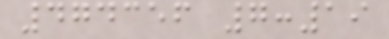474356 7:19
